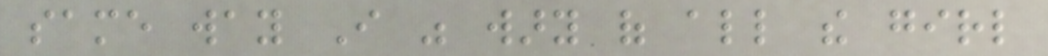same way I was wary of all the girl
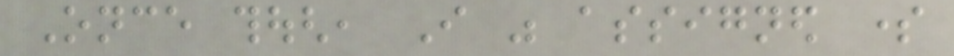Once though, I was assigned some
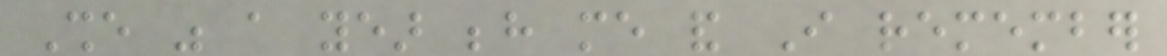She was a year behind me and I remember
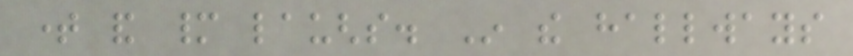time and many laughs. In the hallways
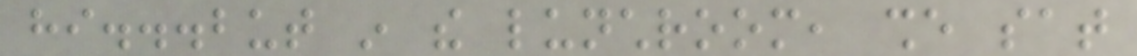hi...but in the lunchroom, she sat
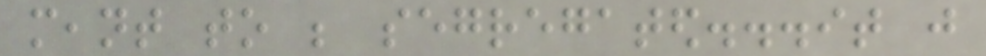meant to be segregated...it just
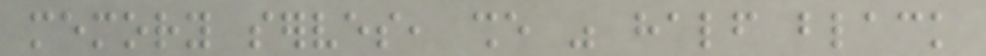memory serves, she was half black
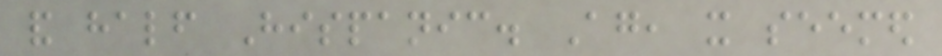and half Hispanic. Again, it seemed
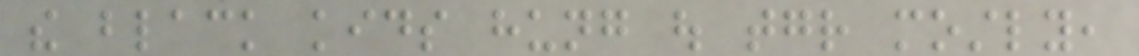the black kids hung out together mostly,
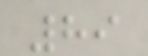89
